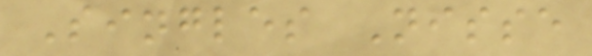Singles Nisse
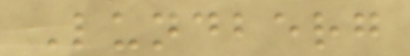Lundberg
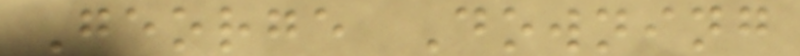George Downing
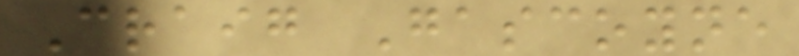Craig Gascoyne
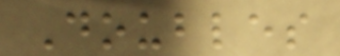Doubles
